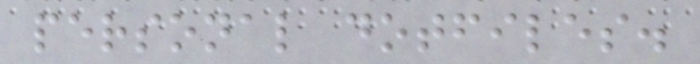personal dotfiles.
